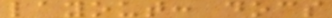layout: docs
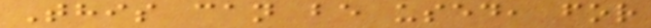This can be used, for
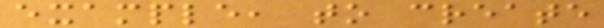example, to create
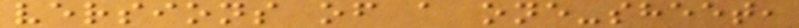versions of a one-sheet,
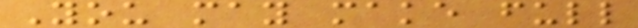You may make full
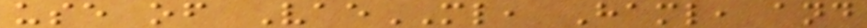use of VaeML, Haml, and
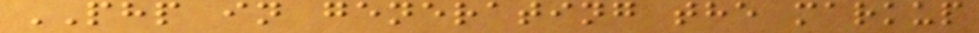PHP in generating the markup
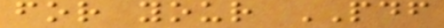for your PDF
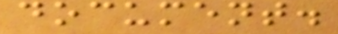document.
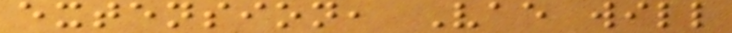extension, Vae will
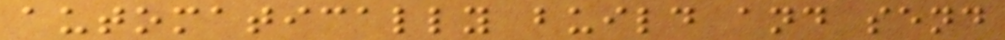automatically build and send
